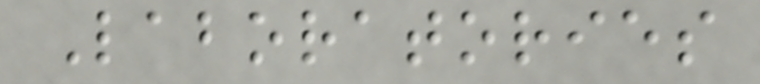Laboratories
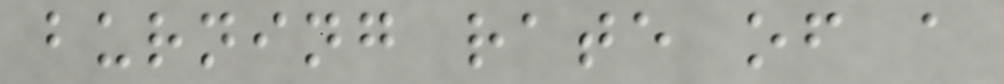burning rate of a
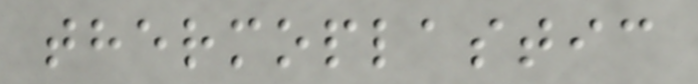thermoplastic
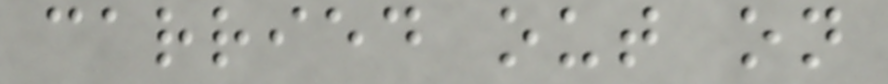carried out on
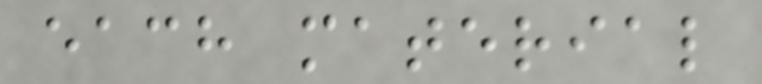each material
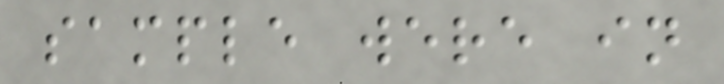sample were in
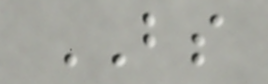BS
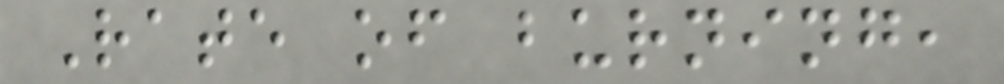Rate of burning,
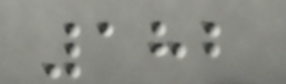182
